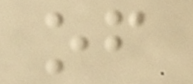of
